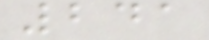241
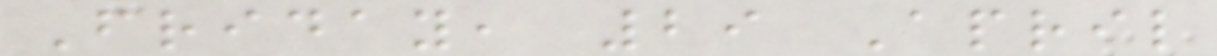Friday, 29 April
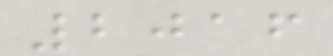2016
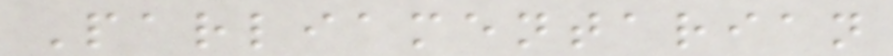Parliamentarian
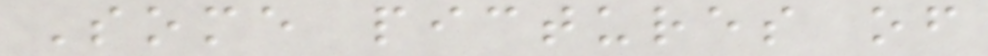Some pictures of
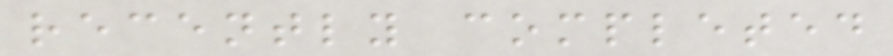recently completed
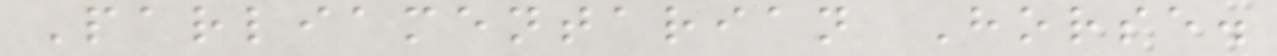Parliamentarian Horse.
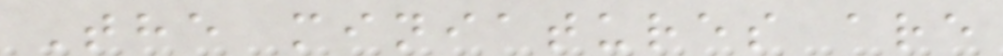The miniatures are
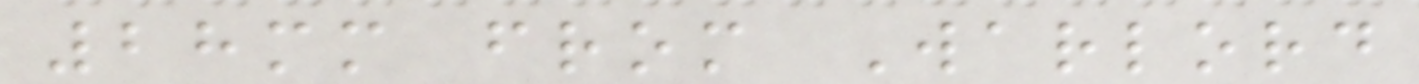28mm from Warlord
